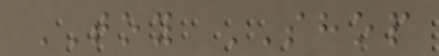TOY SHOP
